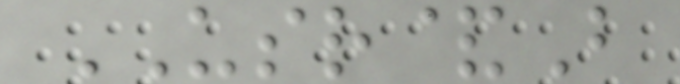USR&B
